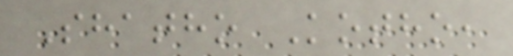Shatho Kotho,
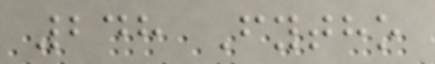248 Fytho
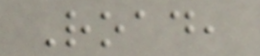Road,
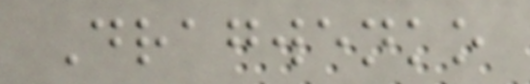Dragwenko
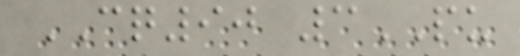CQ90 3PU
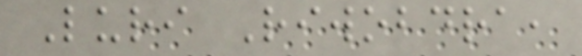Luri Riwobdra,
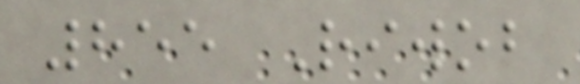855 Riwob
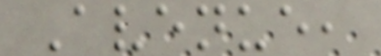Avenue,
